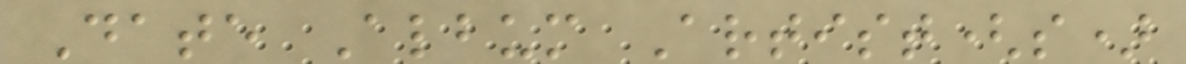Date Album Artist(s)
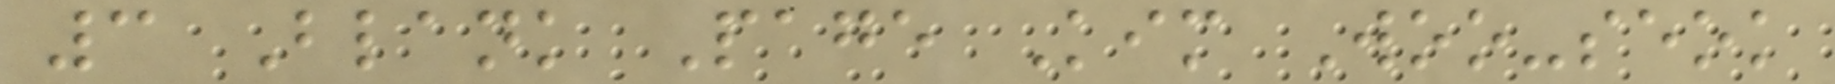3 Blank Page Kim Woo-seok
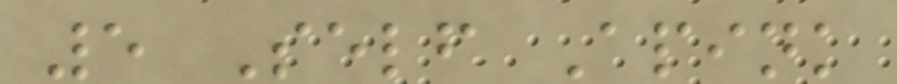5 Self Apink
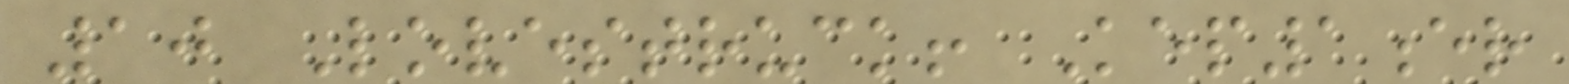10 Lovestruck! Kep1er
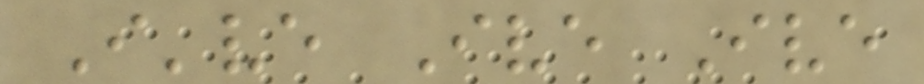I've Ive Ive
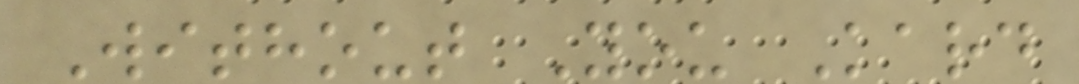Without You Kard
